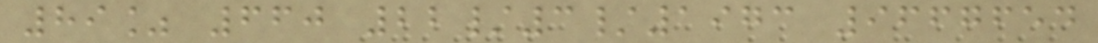89% 660 22/3/1973 9667654
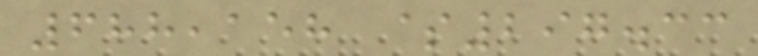688,158 $297.33
